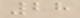28
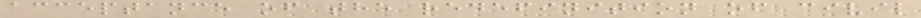acceptance of the redefinition of civil
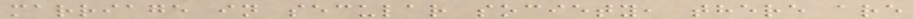marriage in secular society, there are
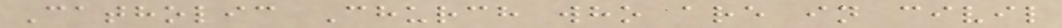Catholic Church who are in civil
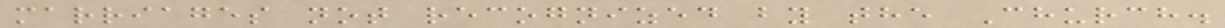marriages not recognized by the Church.
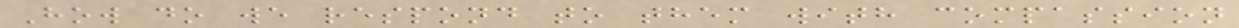How do we respond to them with compassion
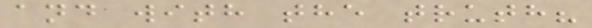and with the truth?
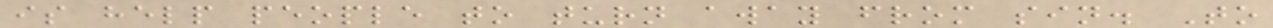is help people to turn away from sin. To
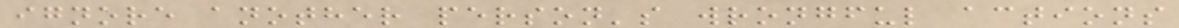ignore another person's wrongful actions
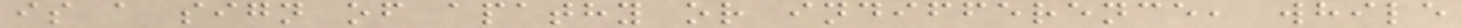is a sign of apathy or indifference, while
